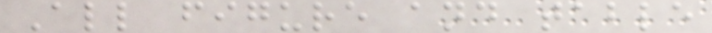All figure and table
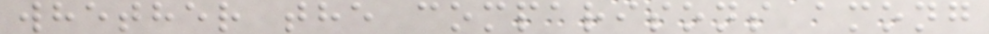whether the comparisons among
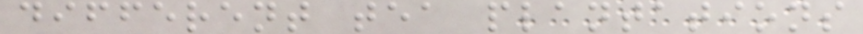different tea plantations
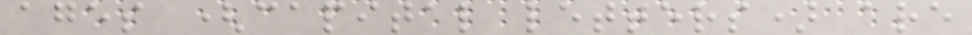ages (capital letters) are
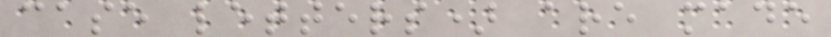case letters) are made
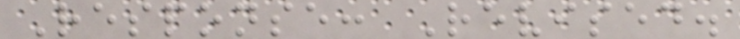Response: Revised.
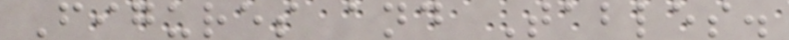Figures and Tables.
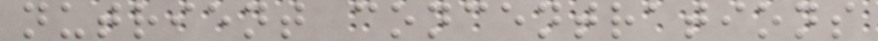nutrient concentrations
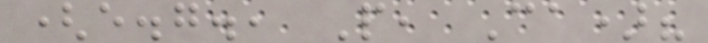(e.g., P, Ca)?
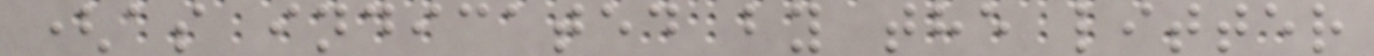(as indicated by the litter
